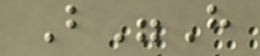B"H
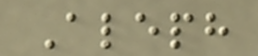Aleph
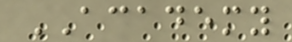ACADEMY
